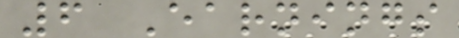6 Earnings
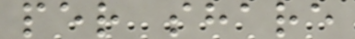per share
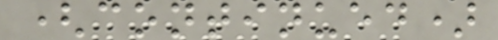(continued)
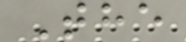The
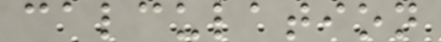calculation
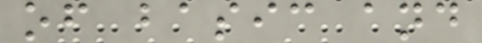of basic and
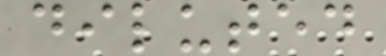diluted
